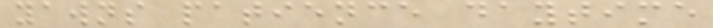yawns patience daytime
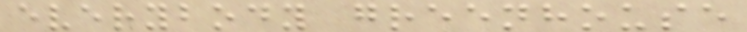everybody greenhouse
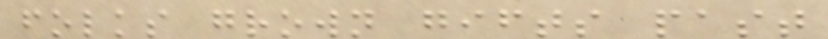folks grown gifts past
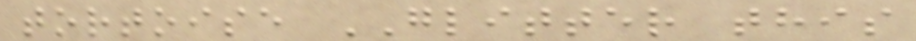tortoise GLITTER this
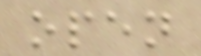open
